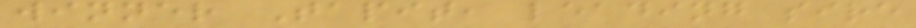winner Tapit, leading sire
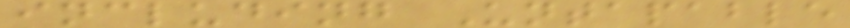including Untapable
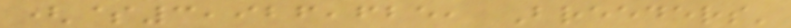($3,926,625, Breeders'
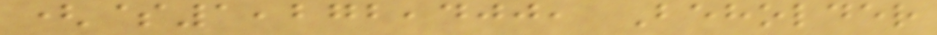($1,272,400, Beholder
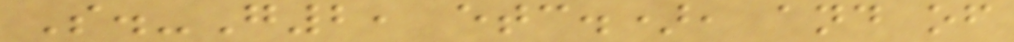S.-G2, etc.), and of
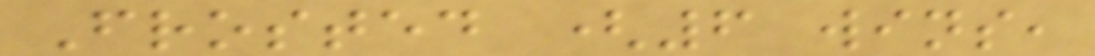Frosted (6 wins,
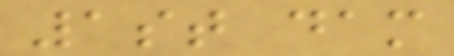1st dam
